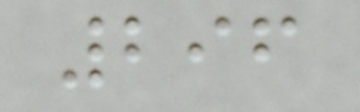296
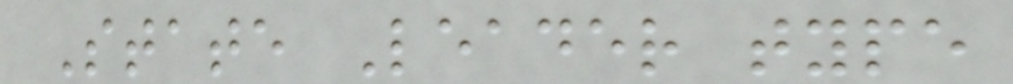State Leader type
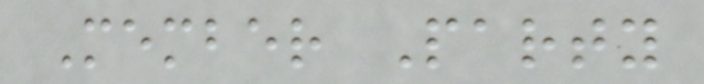Member Party
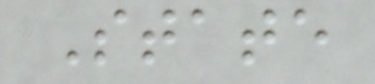State
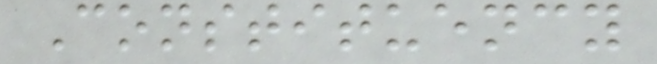Constituency
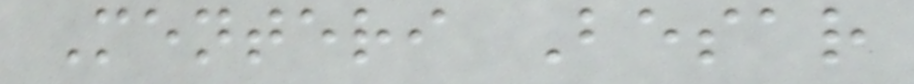Menteri Besar
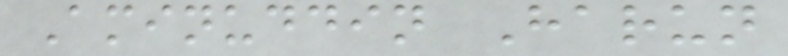Aminuddin Harun
